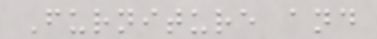Furniture and
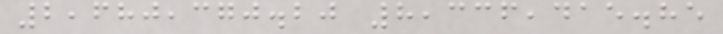2,680,370.20 8,336,415.85
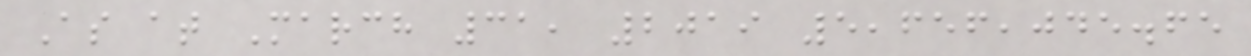As at March 31, 2019 5,656,045.65
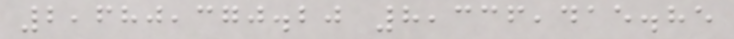2,680,370.20 8,336,415.85
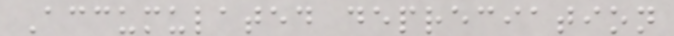Accumulated depreciation
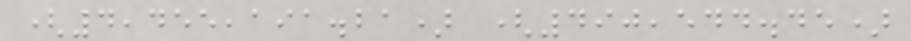(4,455,191.21) (490,544.45)
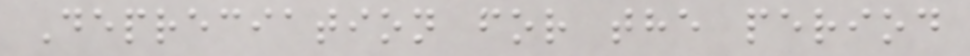Depreciation for the period
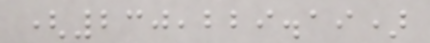(230,229.19)
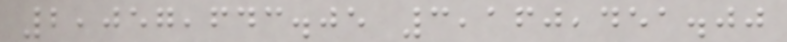2,057,643.05 3,160,451.00
